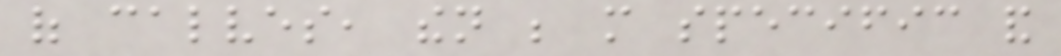of calves, then be more specific and
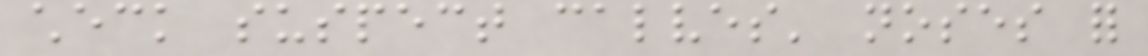check suspect calves' noses for
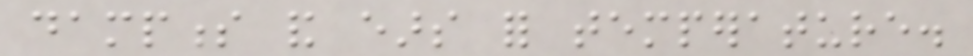dampness and ears for temperature.
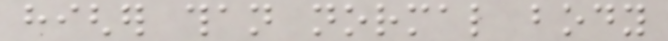higher than normal body
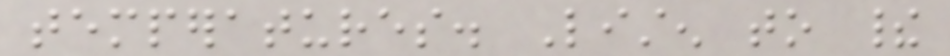temperatures. Listen to their
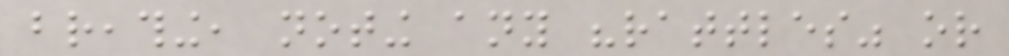breathing, noting any "rattles" or
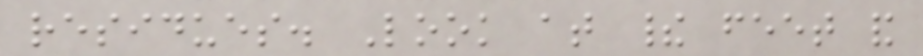residues. Look at their feet and
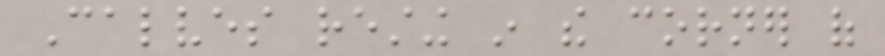Calves resting in the corner of
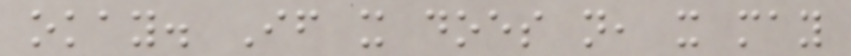okay. If it does not, it may
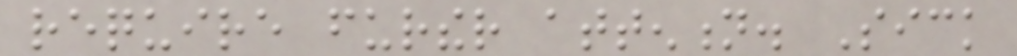require further attention. Sick
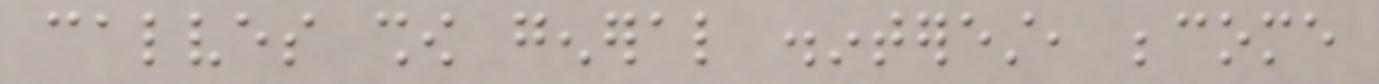calves show general disinterest, become
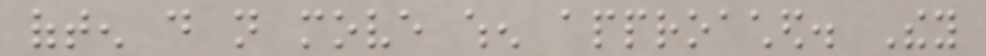often do not move when approached. They
